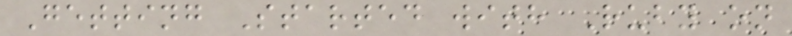Getting Started with Ruby on
